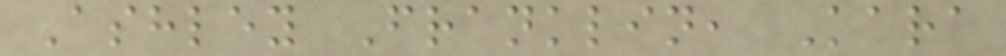Ashley Franklin, Kara
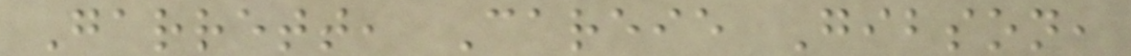Garrett, Careie Gibson,
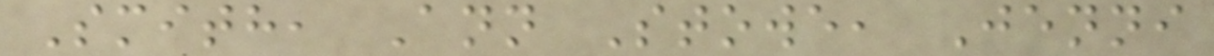Smith, Ann Stowe, Jenni
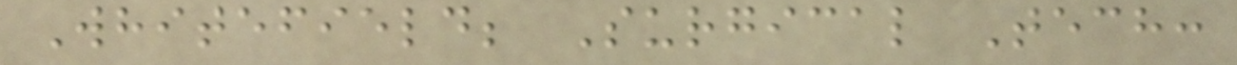Whitefield; Surgical Tech:
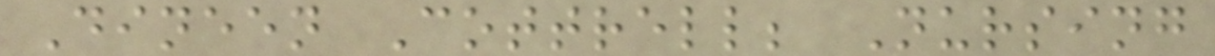Dineen Cottrell; Nursing
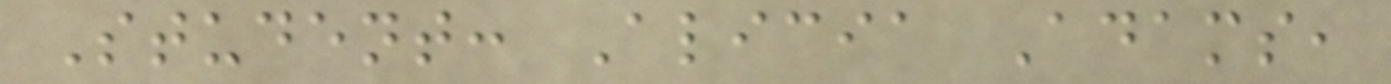Student: Alicia Adams,
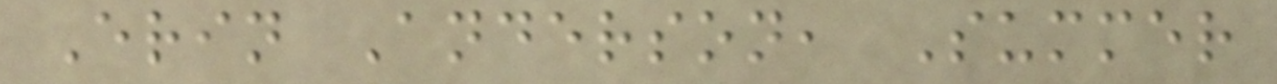Erin Anderson, Summer
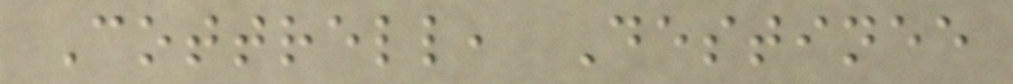Cottrell, Destinee
